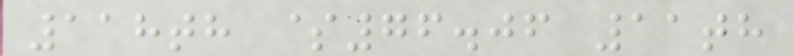118th $76.06 11th
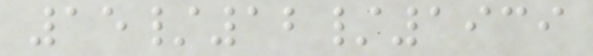15/12/1939
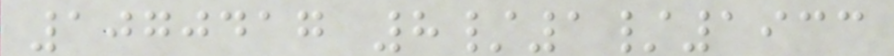1070417 8/1/1933
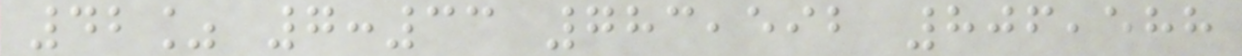42% 7:33 783,592 806,588
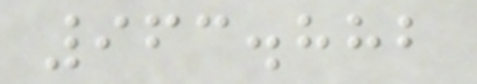963.882
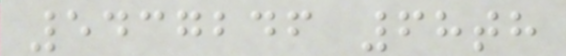5437246 68th
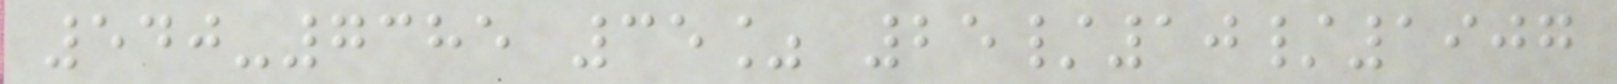540-7385 35% 25/10/1907
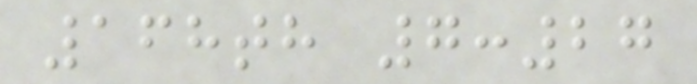168th 7:27
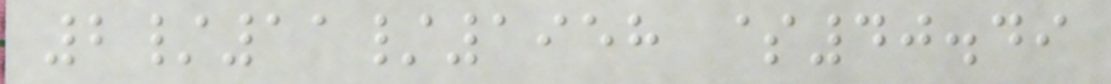2/11/1958 $40.49
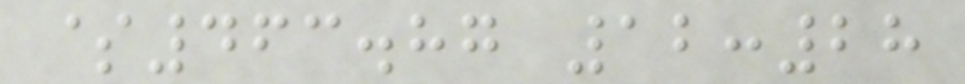$463.87 12:28
